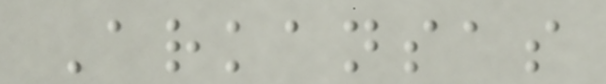Arkansas
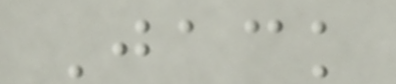Jack
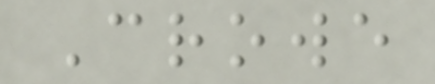Crowe
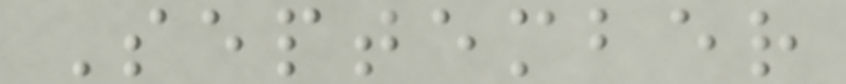September
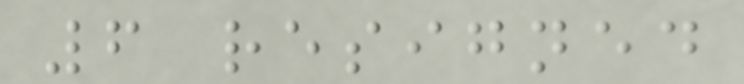6 resigned
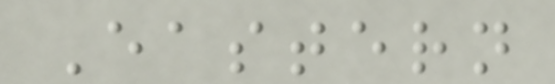Eastern
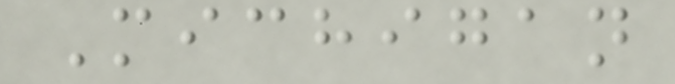Michigan
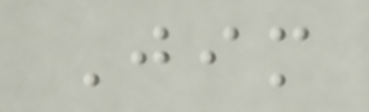Jim
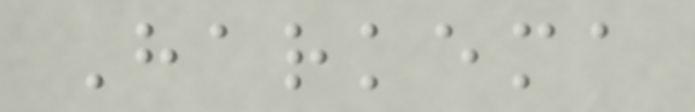Harkema
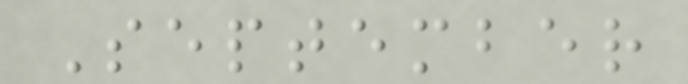September
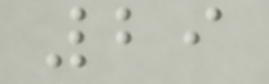29
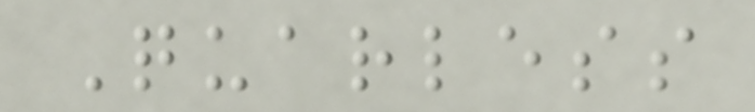Quarless
